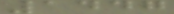1447
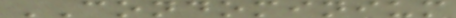CONDOMINIUM
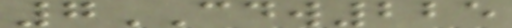7CDW225
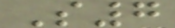S7
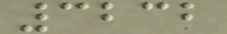3232
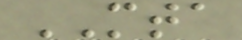MTA
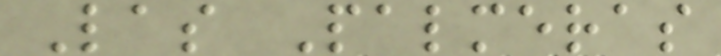Las Palmeras
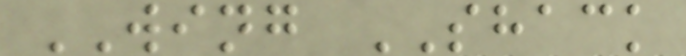WING SHACK
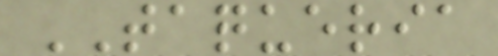TAQUERIA
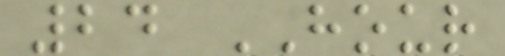24 HOUR
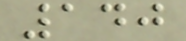140
